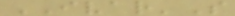IVAR'S
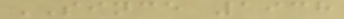SINCE 1938
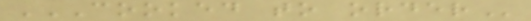COOKED TO ORDER
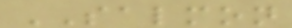SALMON
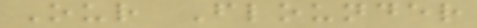Our Flounder
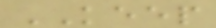KEEP
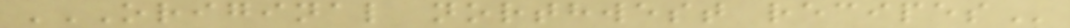ORIGINAL NORTHWEST RECIPES
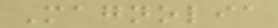Magnolia
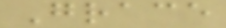Grace
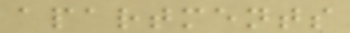apartments
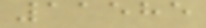11585
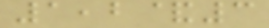1,2&3
